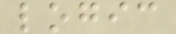logic
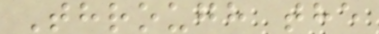Through the
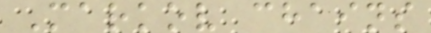Markov chains
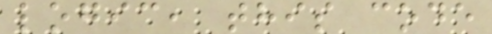logic, this code
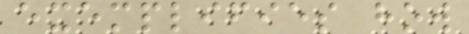exemplifies how
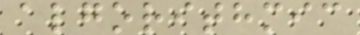algorithmic
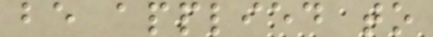be applied to
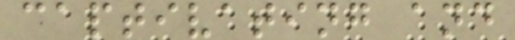captivating and
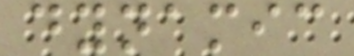dynamic
